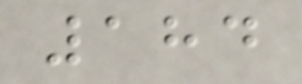184
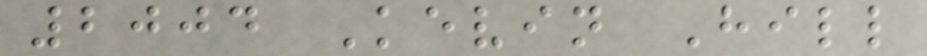2004 Kevin Hill
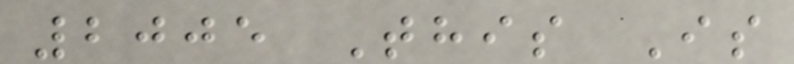2005 This Is
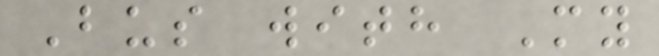Bus with My
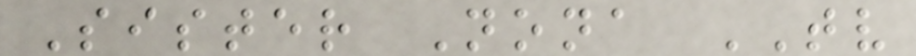Sister Nona TV
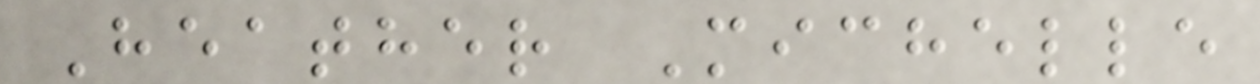Heather Michelle
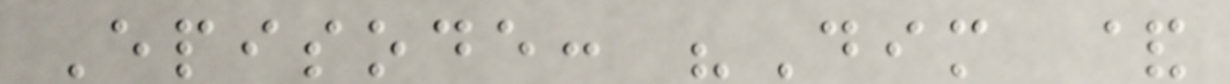Episode: "Dim &
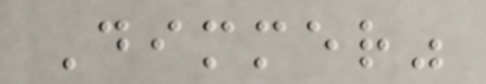Dimmer"
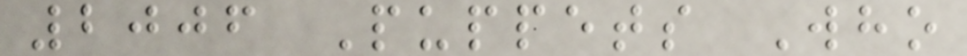2006 Puppets Who
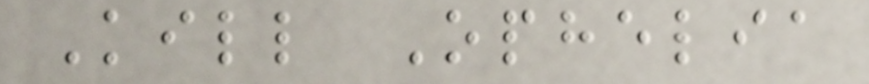Kill Ophelia
